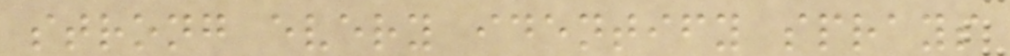strong every identify sprays
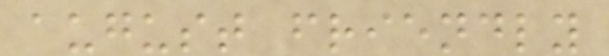august friendly
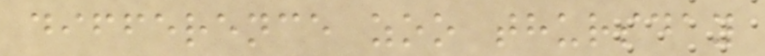difference zoo thursday
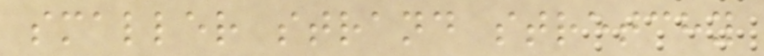smaller strand stretchy
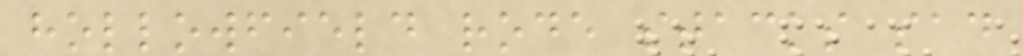hollowfield rode stacks sad
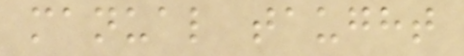manual taught
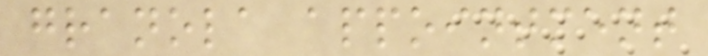granola appointment
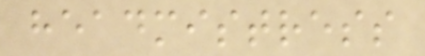headmistress
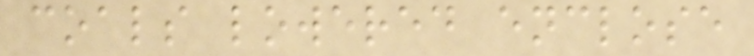coals lowered enclose
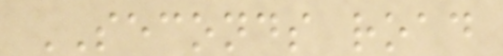SECONDS road
